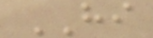HI
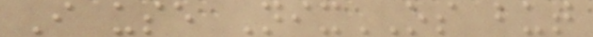I use NixOS but
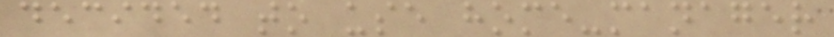decided to use home-manager
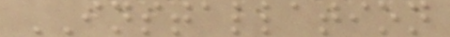INSTALLATION
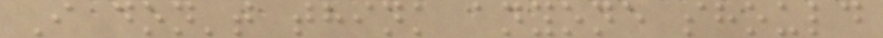I don't think anyone should
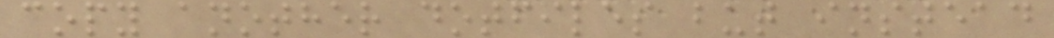copy another dotfiles but instead
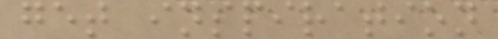get inspiration
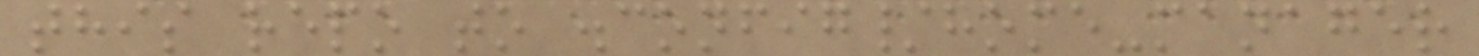this repo to .config/home-manager
